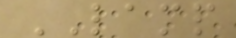LAMP
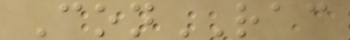ConRAC
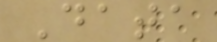Data
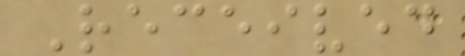Received
